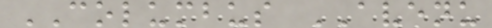COLUMBUS AVENU
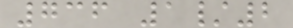736 1/2
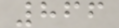866
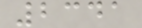2341
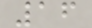16
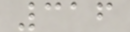316
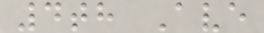4th Ave
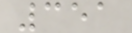351
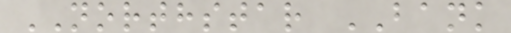NORTHSTAR BANK
